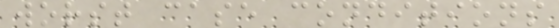worst case conditions
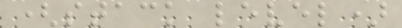(stack level)
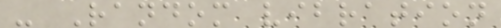- Random vibration
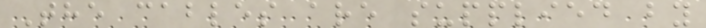The cables are supplied by
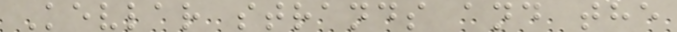Kevlar strands and the
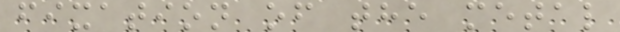fixation of the metal
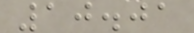10.01
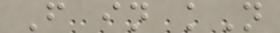F in kN
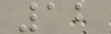12
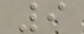9
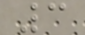3
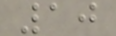10
